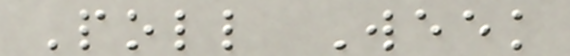Poll Week
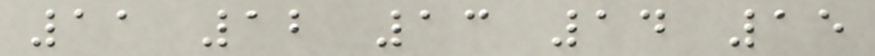11 12 13 14 15
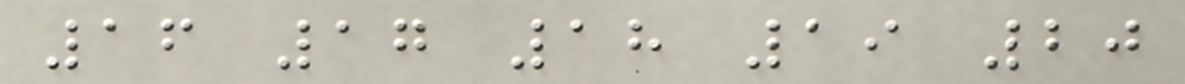16 17 18 19 20
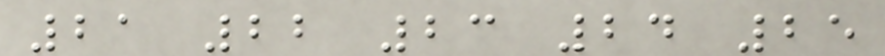21 22 23 24 25
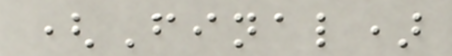(Final)
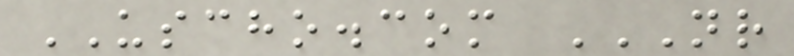USCHO.com NR
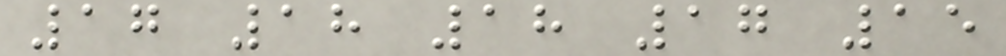17 18 18 17 15
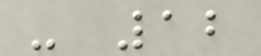- 12
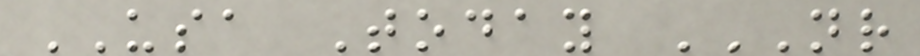USA Today NR
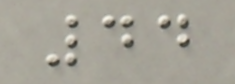44
